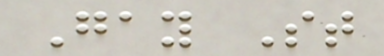Gay St
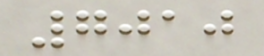7010
